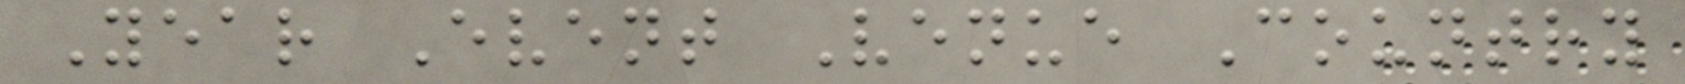Year Event Venue Country
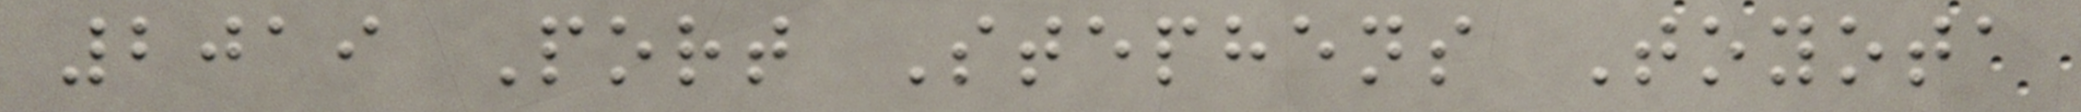2019 Port Stephens Toyota
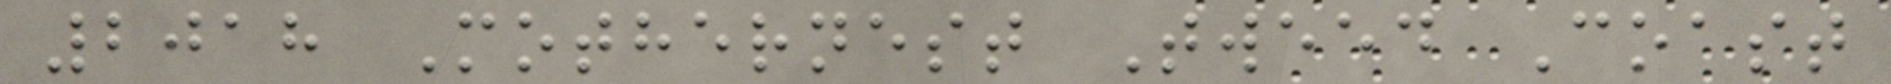2018 Mothernest Tweed Coast
